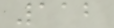112
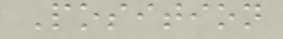Position
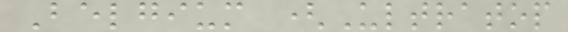Belgium (Ultratop
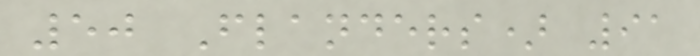50 Flanders) 91
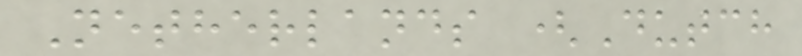Netherlands (Dutch
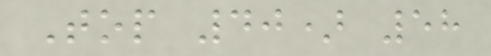Top 40) 58
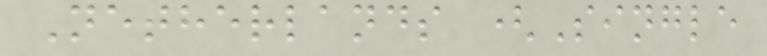Netherlands (Single
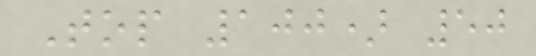Top 100) 50
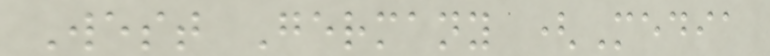West Germany (Media
